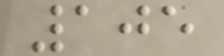105
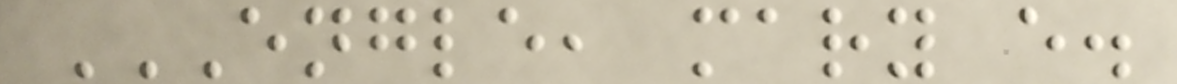ENGLE, MARY E.
